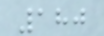180
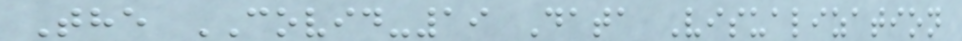The COVID-19 Data Visualization
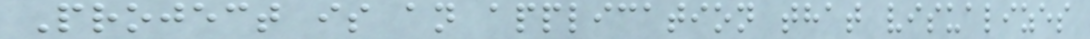Project is an application that visualizes
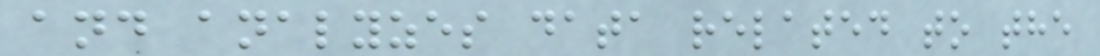and analyzes data related to the
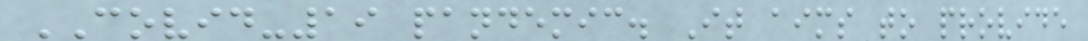COVID-19 pandemic. It aims to provide
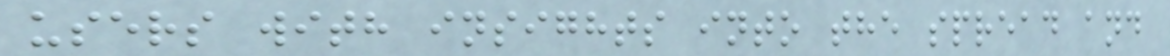users with insights into the spread and
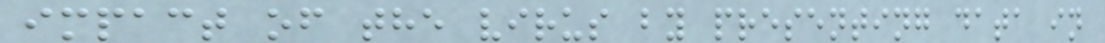impact of the virus by presenting data in
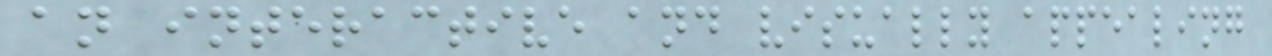an interactive and visually appealing
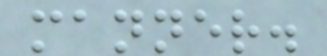manner.
